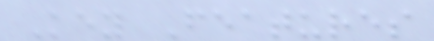Key Features
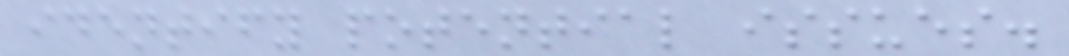identify potential issues.
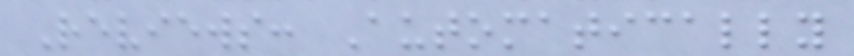Reviews: Automatically
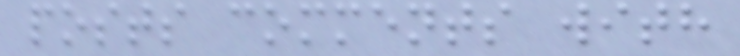posts comments with
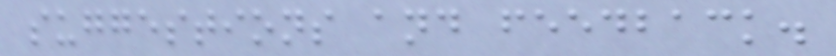suggestions and feedback.
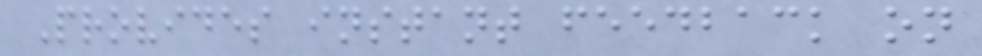Provides instant feedback on
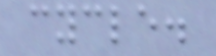cycle.
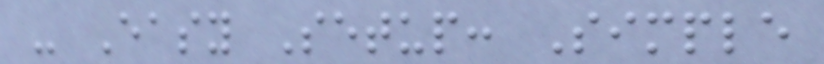- Easy Setup: Simple
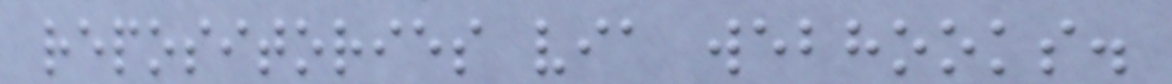repositories via webhooks.
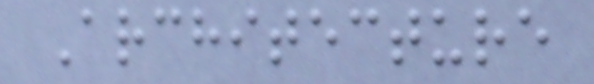Architecture
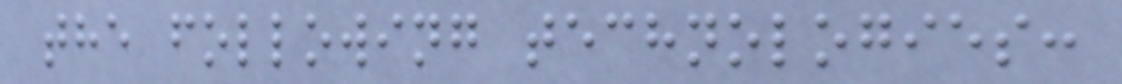the following technologies:
